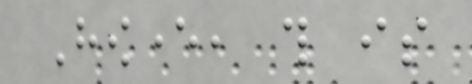However, this is
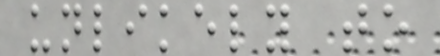unlikely to
